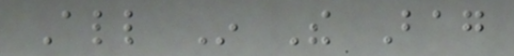All In The Bag
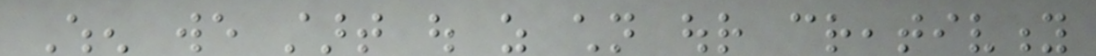When we start out as children our creativity
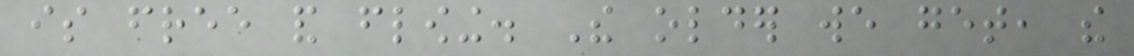is free and flowing. The older we get, the
